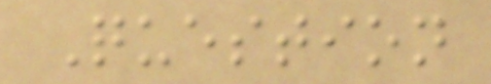Question
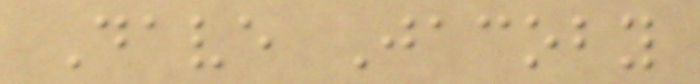Dave Jacoby
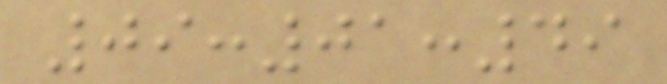09:01:49
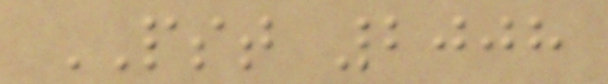PST 2008
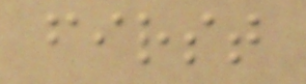first
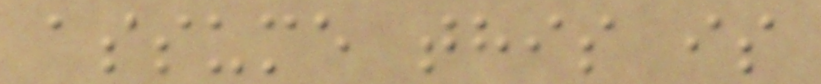assume this is
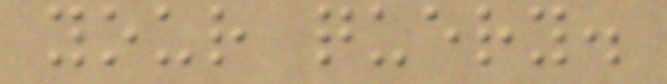your query.
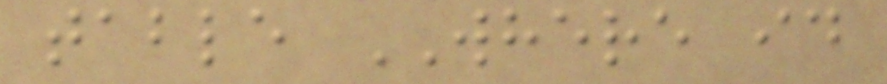table WHERE id
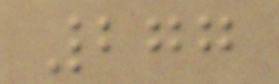277
